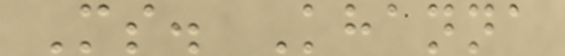Ms. Khanna
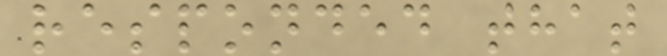responded that
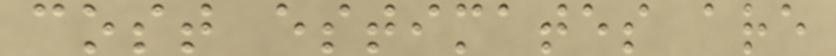cost estimates are
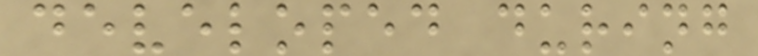developed during
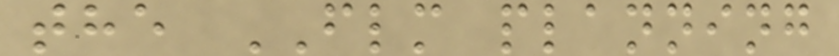the FLM planning
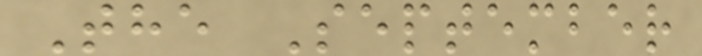The September
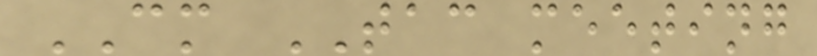CM TAC meeting
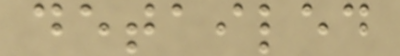detailed
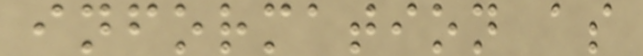information as
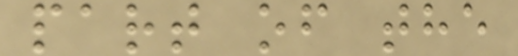part of the
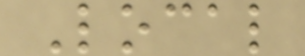Local
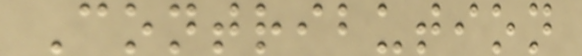Contribution
